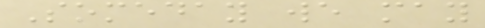Someday we may
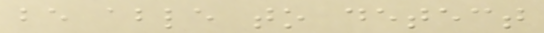be able to detect
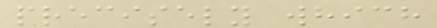precisely which
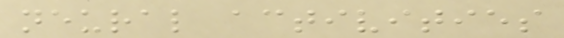neural activities
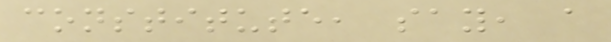constitute, say, a
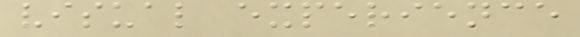visual experience
